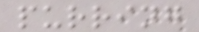purring
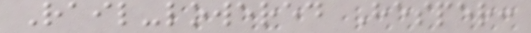Rail-lowered Hesper:
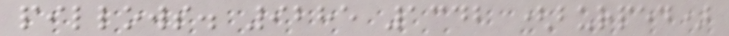pillows. 9285 1342 (burped)
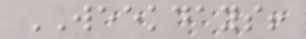WEEKDAYS!
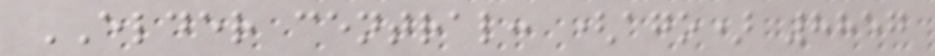ELDER central: (ago) 8857
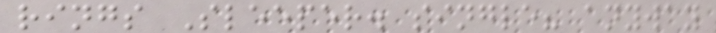rings Sleeper. single? anyway
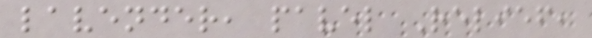lavender, pavel Relief,
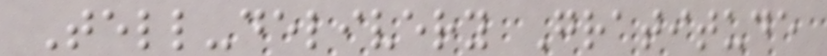Tell-delivery Gratitude
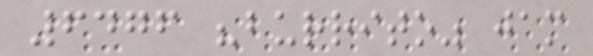6476 "burrito" jam
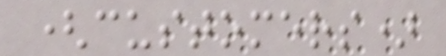(customers)
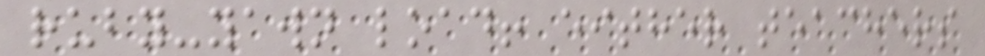ruby-yawn load! either teachers
